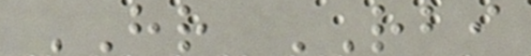HR RBI
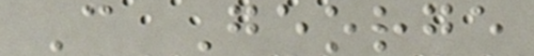C George
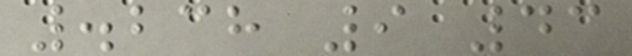.238 9 43
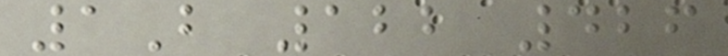1B 122 426
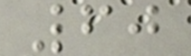60
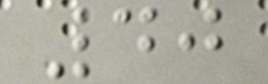40
